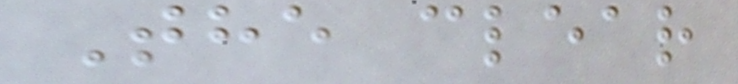The clear
